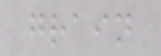grain
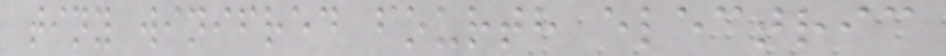tiny winifred fourth electric
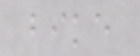bike
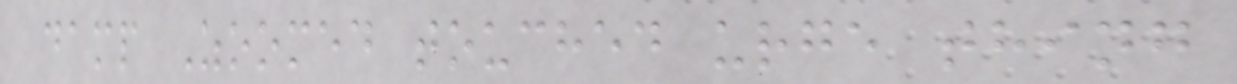damp Zoomed touched urge thing
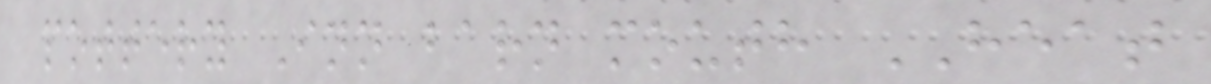pottery Inn barn mouth HEAT
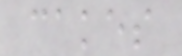cakes
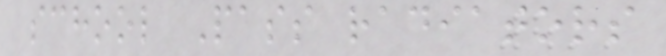school Pass radiators
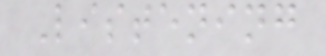Listening
